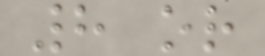8 or
